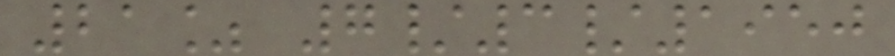21% 7/3/1950
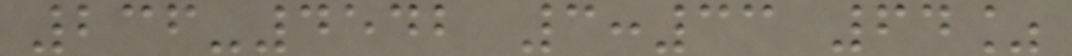236-4542 3:33 64%
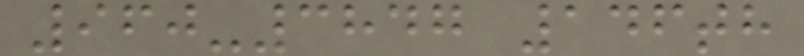960-3847 146th
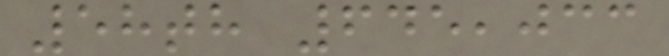58th 645,033
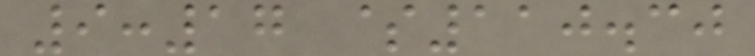9:17 $110.30
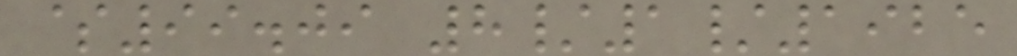$99.09 8/1/1925
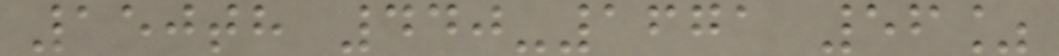150th 440-1671 56%
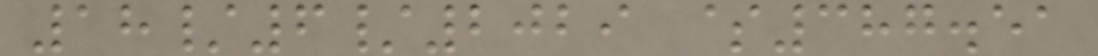18/6/2029 $387.51
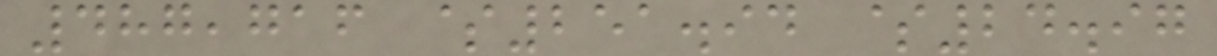487,716 $251.94 $24.97
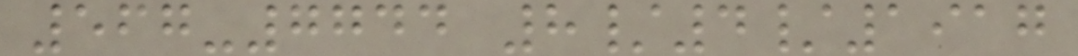567-7744 8/4/1917
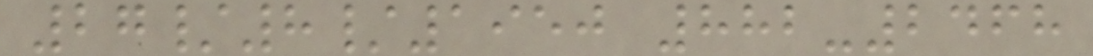27/8/1950 882-2468
